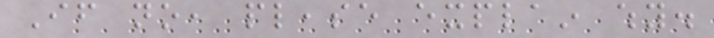If no, please explain why.
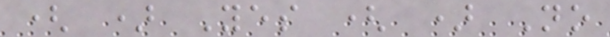( ) Yes ( ) No
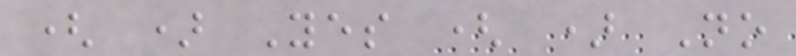( ) Yes ( ) No
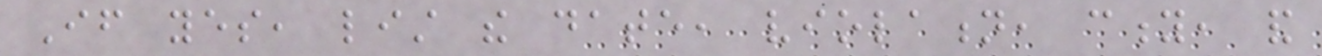If yes, list the date, violation, city, and
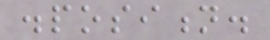disposition.
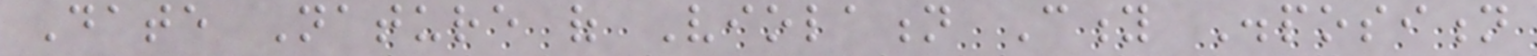Date Nature of Violation City Disposition
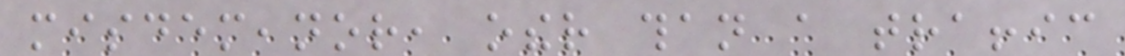misdemeanor, other than a traffic
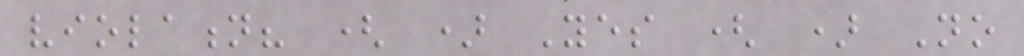violation? ( ) Yes ( ) No
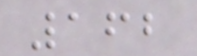162
